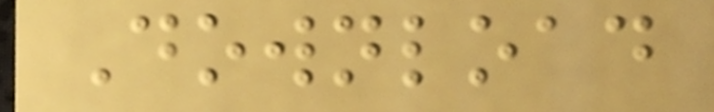Download
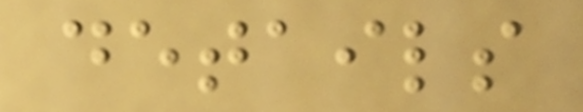details
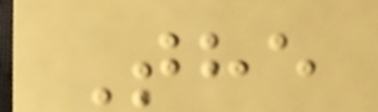The
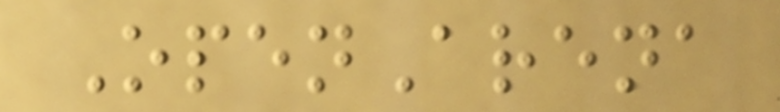OpenArena
